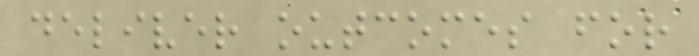deliver outcomes for
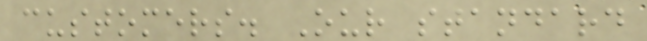customers. Our standard
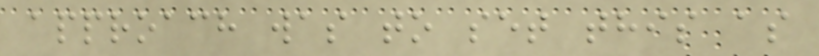approach was to set this as
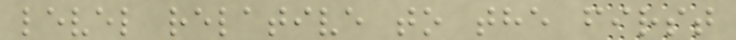level relative to the first
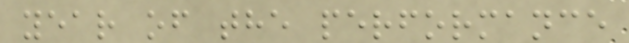year of the performance
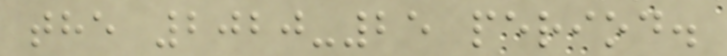the 2020-25 period.
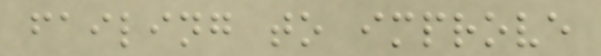failing to improve
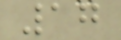17
